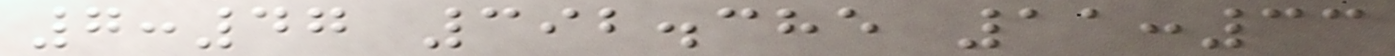7:47 392.385 11:33
